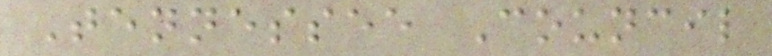Tennessee Council
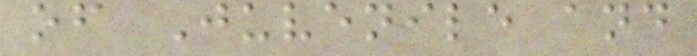of Juvenile and
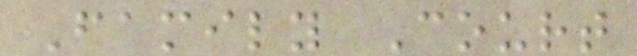Family Court
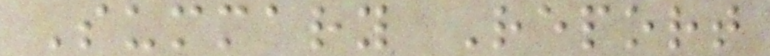Summary Report
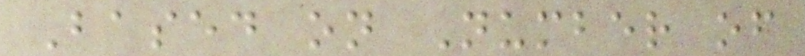Based on Number of
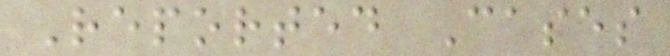Reported Cases
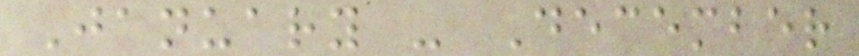January - December
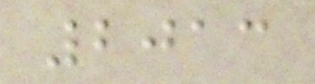2013
